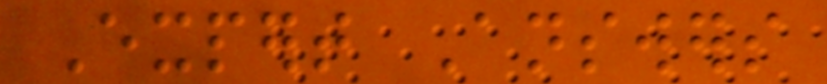Expert Answers
